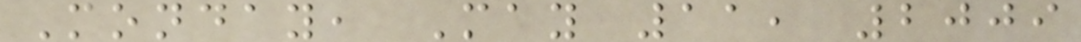Monday, May 11, 2009
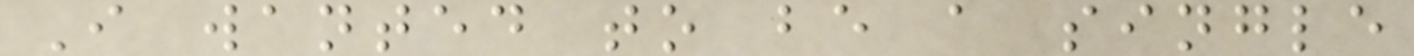I wanted to be a single
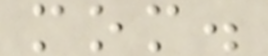mom.
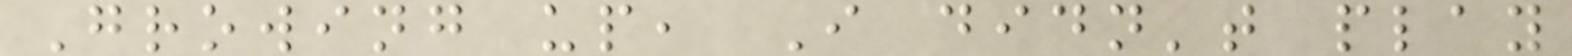Growing up, I didn't play
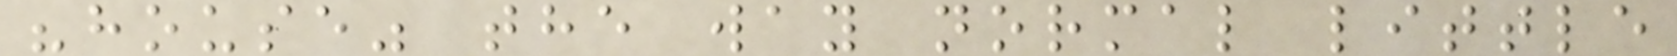"house" the way normal little
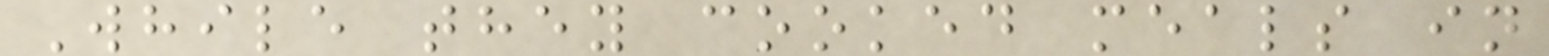While they cooked meals in
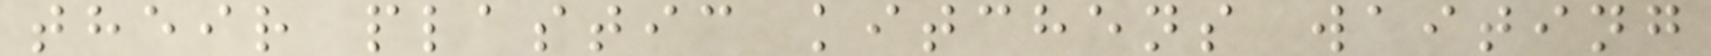their plastic kitchens waiting
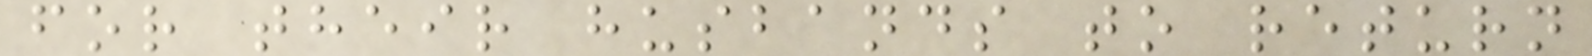for their husbands to return
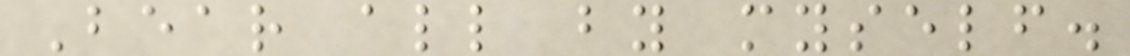Bear all by myself.
